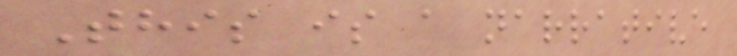This is a narrative
